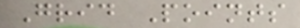Grid Points
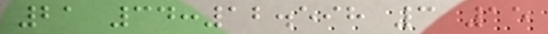21 34:12.598 3 15
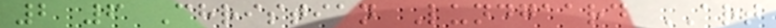2 6 Christian Lundgaard ART
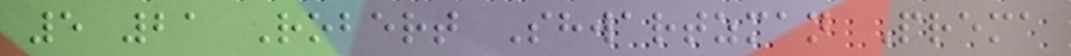5 21 Robert Shwartzman Prema
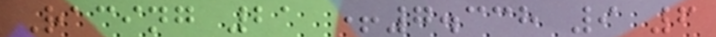Racing 21 +7.338 9 6
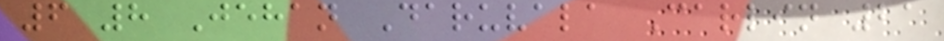6 8 Jehan Daruvala Carlin 21
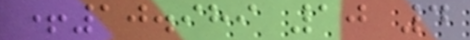+10.989 10 4
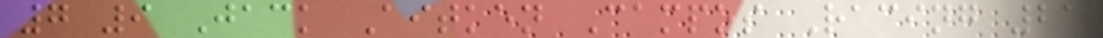7 9 Jack Aitken Campos Racing 21
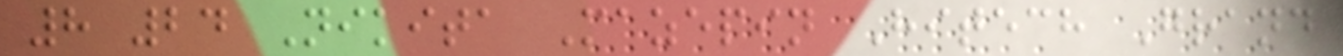8 24 Nikita Mazepin Hitech Grand
